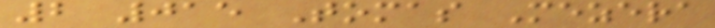2 015 Tomas Mezera
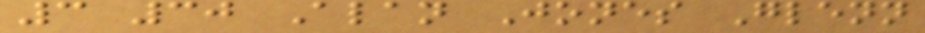3 30 Alan Jones Glenn
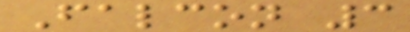Falcon 3
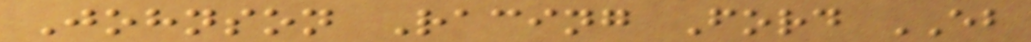Johnson Racing Ford EB
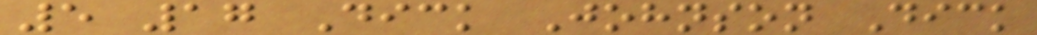5 17 Dick Johnson Dick
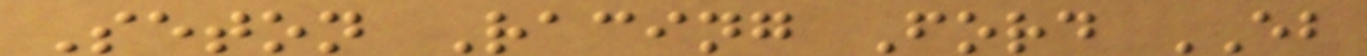Seton Racing Ford EB
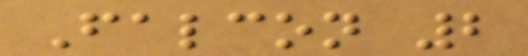Falcon 2
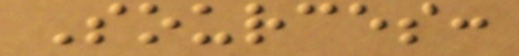Sources:
